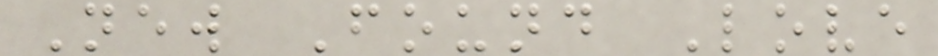New Found Love
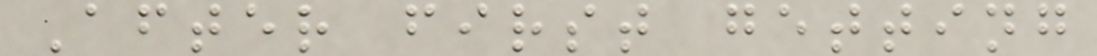After first getting
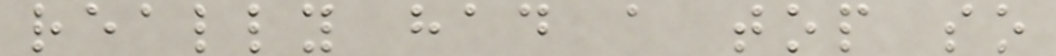really had a top so
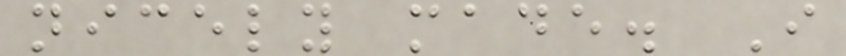nicely made. I
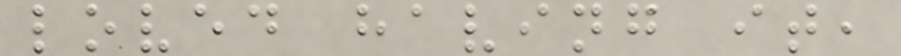loved having it,
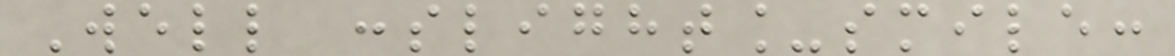Well :slight_smile:
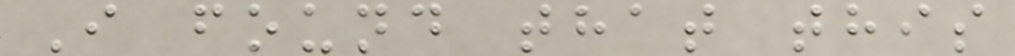I found that this
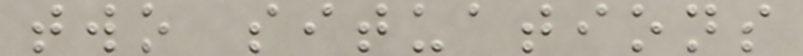two situations
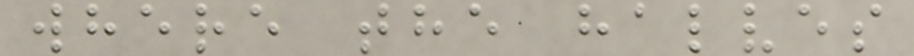where the halves
